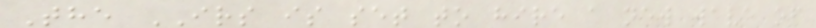The IRS is set to hire a new wave of
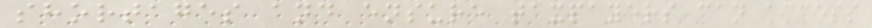shortages and ensure taxpayers can access
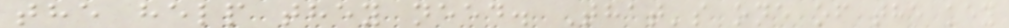the help they need. That's one of the key
